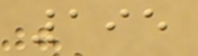195
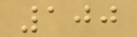100
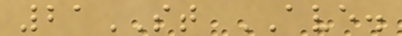21ST AVE.
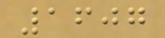1607
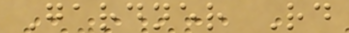Gardner Rd
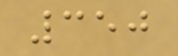350
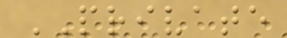PRIVATE
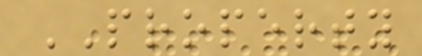PROPERTY
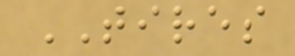TIRES
